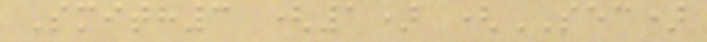Smith3 (1) (SEC)
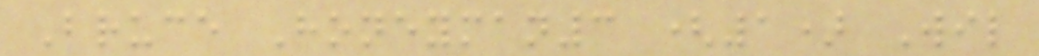Bruce Honeyman3 (1) Wil
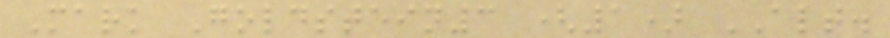Mark Goldstein3 (1) ALT.
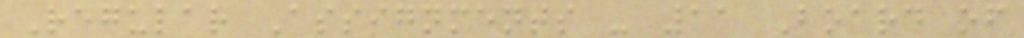Regular Assignments - 11 Board of
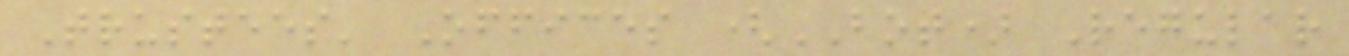Trustees' Offices (BOT) Regular
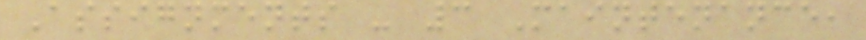Assignments - 3 Maintenance,
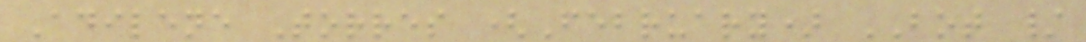Adilene Torres (February) BOT /
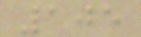105
